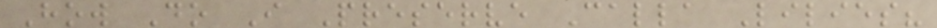How Do I Preserve Calla Lilies?
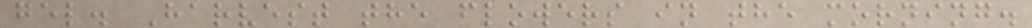gel. Harvest the flowers in the morning.
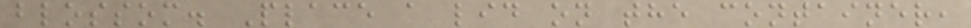blossom. Place a lid on the container,
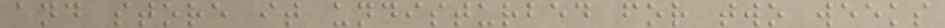and store it undisturbed for two weeks
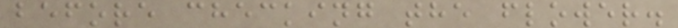before checking the flower.
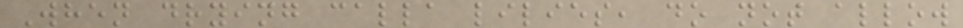When drying calla lilies, do not allow
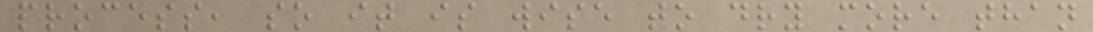process, so it is wise to dry more than
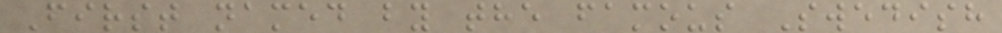First named by the famous Swedish
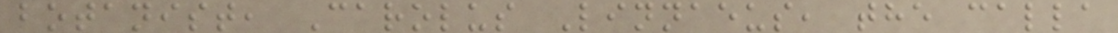botanist, Carolus Linnaeus, the calla
